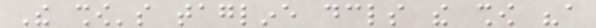The show's tagline declares the show "a
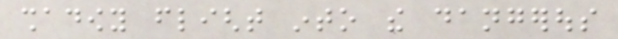shadowy flight into the dangerous
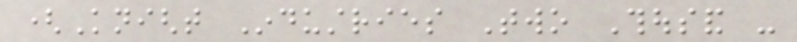(Knight Industries Two Thousand -
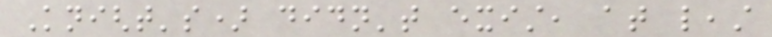Knight's) didn't exist, at least
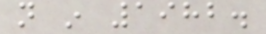not in 1982.
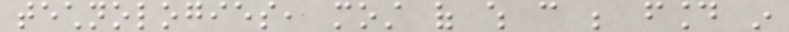technologies, most of which can be found in
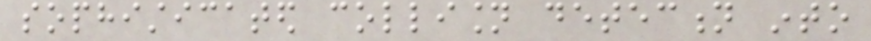sophisticated collision detection into
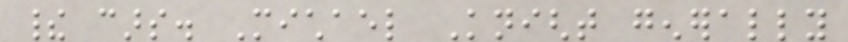their cars. Michael Knight generally
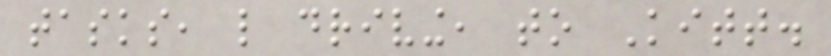tasks, like driving, to Kitt.
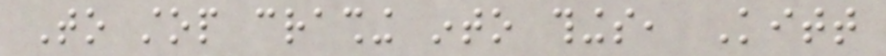To stop crashing into things, Kitt
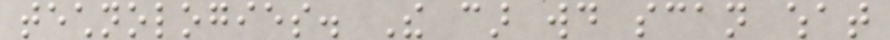technologies. The car would scan what
